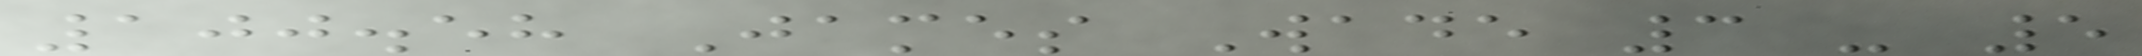100.58 James Wade 3 - 5
